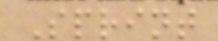Sprint
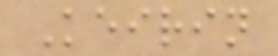Keirin
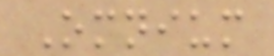Omnium
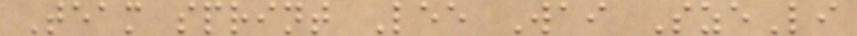Team sprint Lee Wai SzeLi
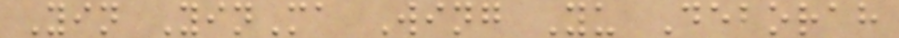Yin YinMa Wing Yu Deborah
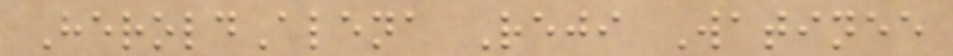HeroldAlena Reji Watinee
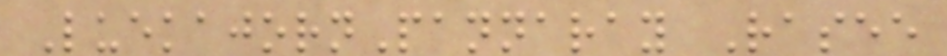LuekajornPannaray Rasee
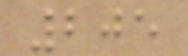205
